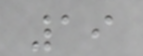19
